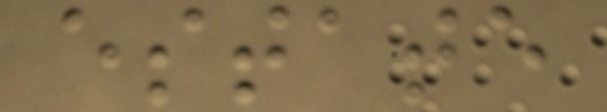estate
